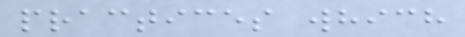practices which
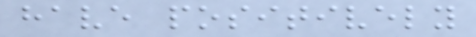have positively
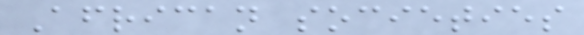African societies
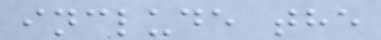include the
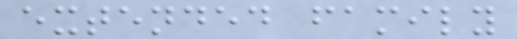extended family
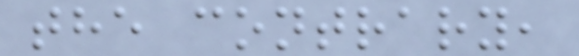the contrary,
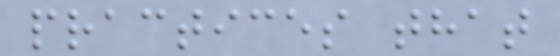practices that
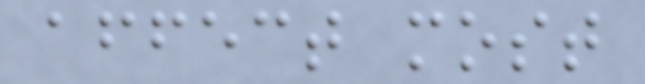affect most
